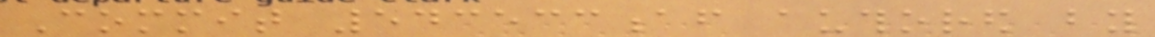Commit 543533af authored by
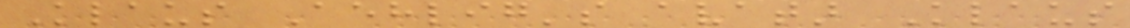Klaus Aehlig's avatar Klaus
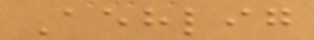Aehlig
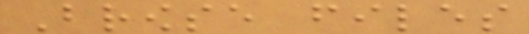Browse files
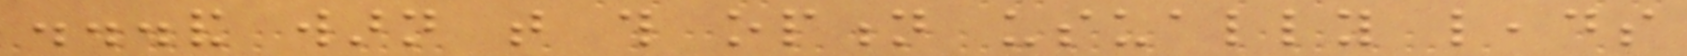...and warn that this option usually leads
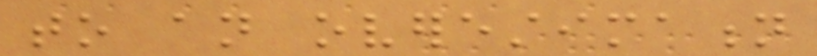to an overestimation
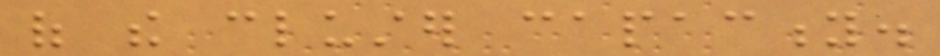of the cluster capacity.
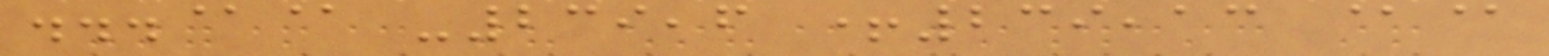...@@ -239,6 +239,13 @@
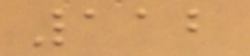112
